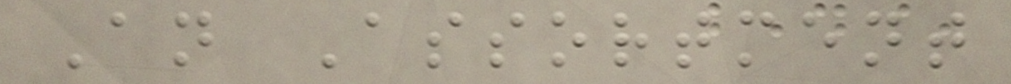An Assortment
